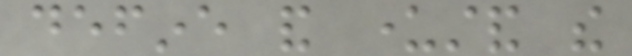define and understand the
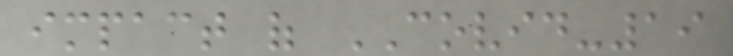impact of COVID-19
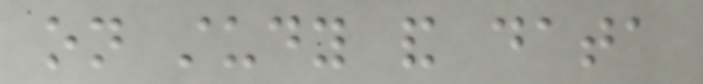on study and data
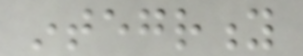integrity
